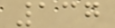137
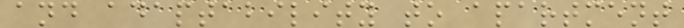and adaptability to apartment
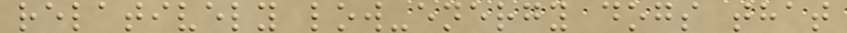relatively low-energy dogs that
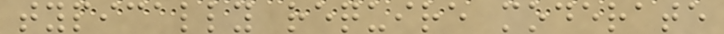typically require moderate
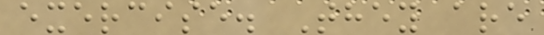exercise. They are
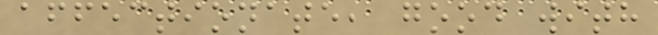affectionate, good with
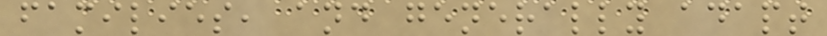families, and generally adapt
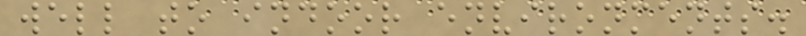well to indoor environments.
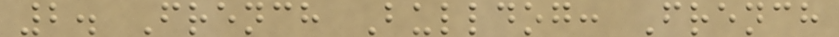2. French Bulldog: French
